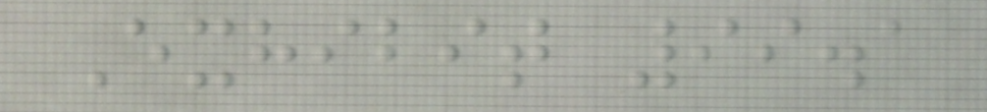Exhibit 99.1
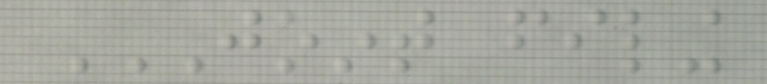JOINT FILING
